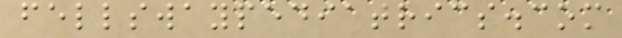fellswaypediatrics.com
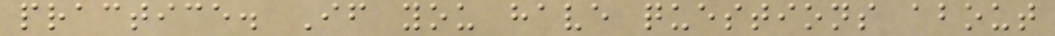practice. If you have questions about
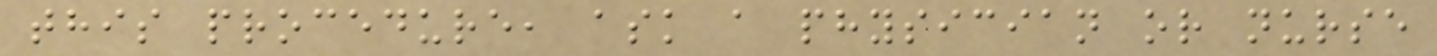this procedure, ask a physician or nurse
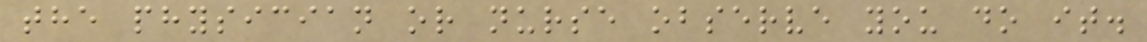the physician or nurse observe you do it.
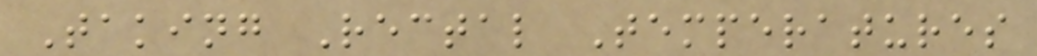Taking Rectal Temperatures
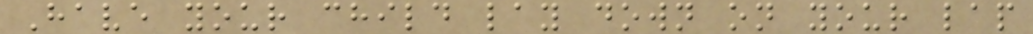Have your child lay down on your lap
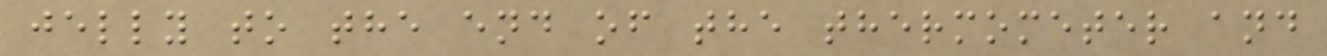jelly to the end of the thermometer and
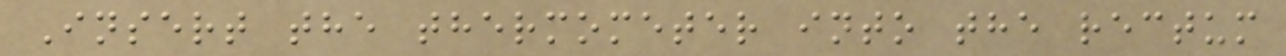Insert the thermometer into the rectum
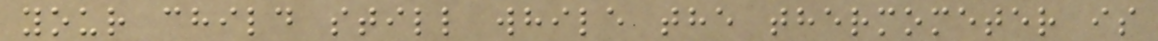your child still while the thermometer is
